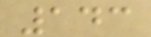143
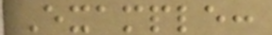Example:
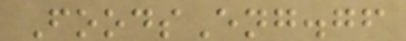FoodsEng.gf
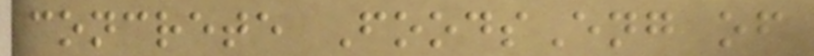concrete FoodsEng of
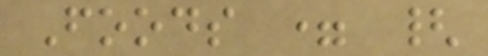Foods = {
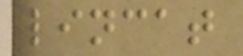lincat
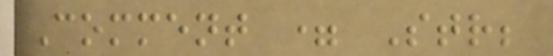Comment = Str;
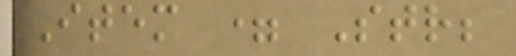Item = Str;
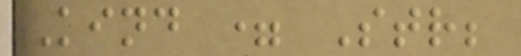Kind = Str;
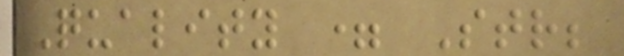Quality = Str;
